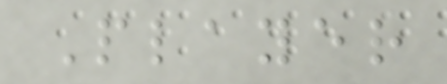Player
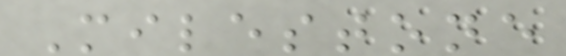Milestone
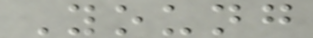Young
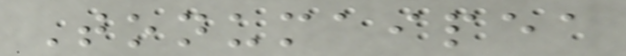Tonumaipea
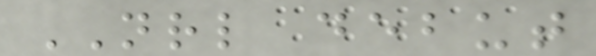NRL debut
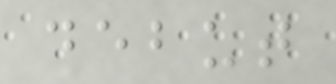debut
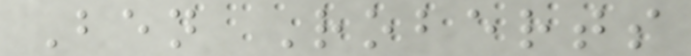Ben Roberts
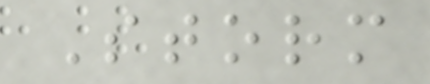Storm
